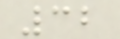32
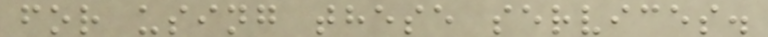for using these services.
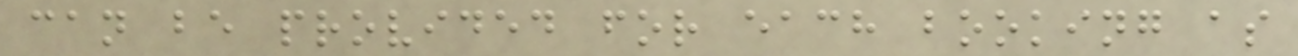can be provided for each booking as
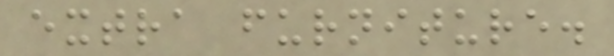extra furniture.
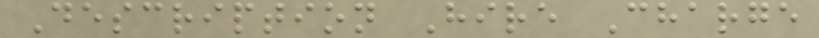Description Hire Charge
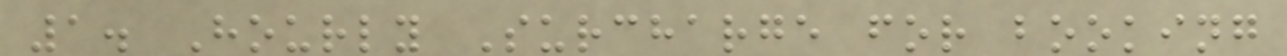1. Hourly Surcharge for booking
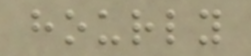hourly
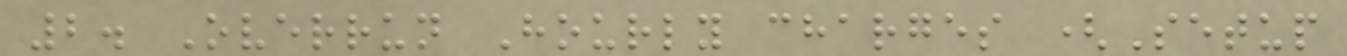2. Overrun Hourly charges (Setup
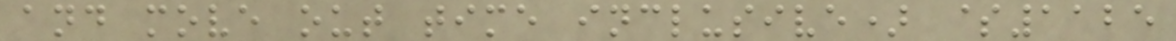and move out time inclusive) $1125
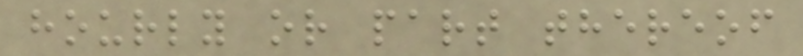hourly or part thereof
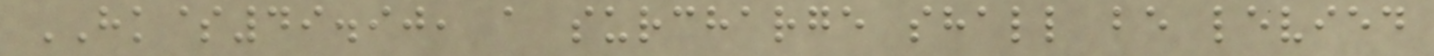HK$49.90, a surcharge shall be levied
